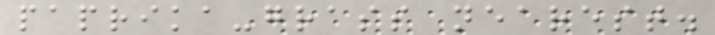paprika-grass nearest.
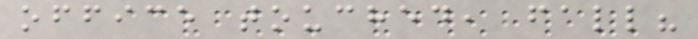office touched, fall?
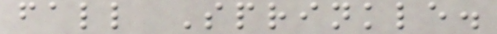fall Sprinkle.
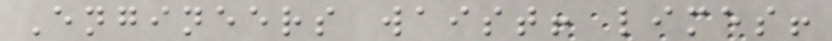Engineers waist! limes!
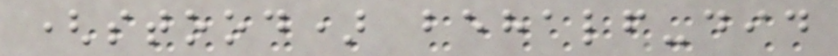(stood) behalf-did
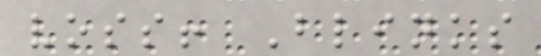voss! Blinks
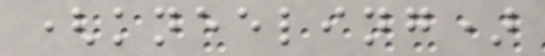(kneeling)
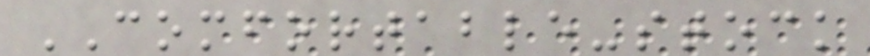COMFORTABLE-stock
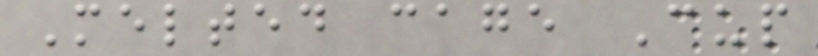Melted cage Cup
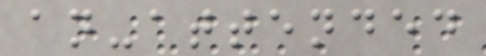an-attended
